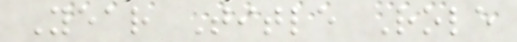Year Title Role
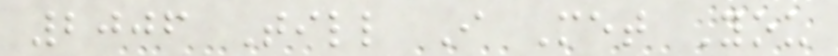2006 Till I Met You
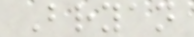Bryan
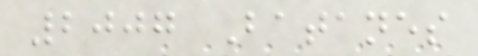2007 Batanes
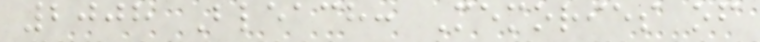2008 Bleach: Memories of
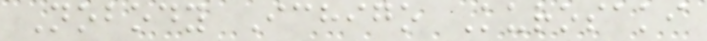Nobody Ichigo Kurosaki
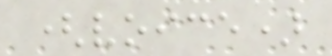(voice)
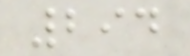294
